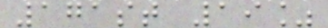171st 19%
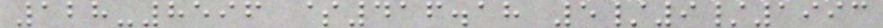128-8596 $416.18 5/9/1993
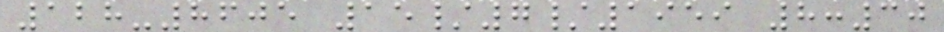128-8605 15/7/1959 8:30
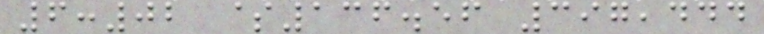6:02 $136.56 397,444
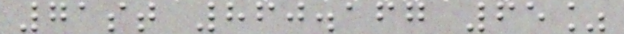71st 860.167 65%
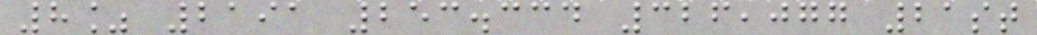8% 2191 253.334 326,077 21st
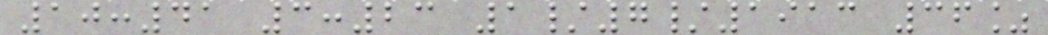10:41 3:23 1/7/1913 36%
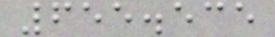655.535
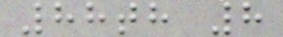88th 8
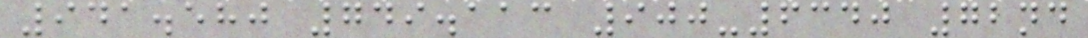941.580 749.113 900-6340 72nd
